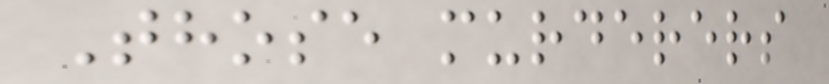Those murderers
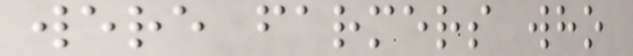were farmers who
